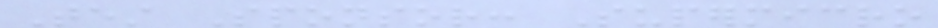Test Sponsor: Supermicro
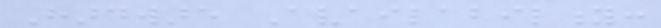Hardware Availability:
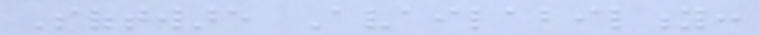Software Availability:
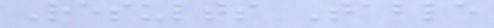Results Table
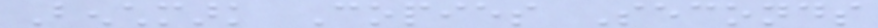Benchmark Copies Seconds
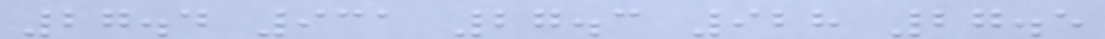27.4 931 27.3 928 27.5
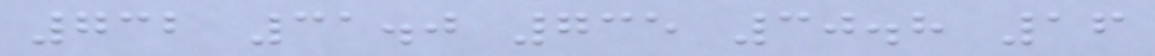732 31.0 735 30.8 16
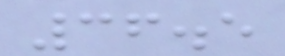36.5
